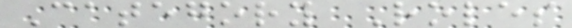Category Roles
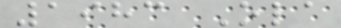1983 Ola
